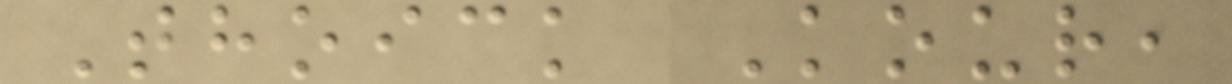Thoick Kour,
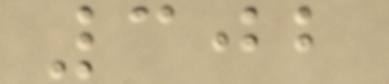302
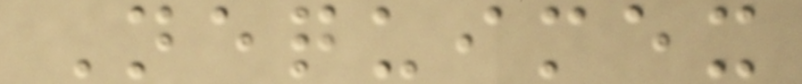Nequimex
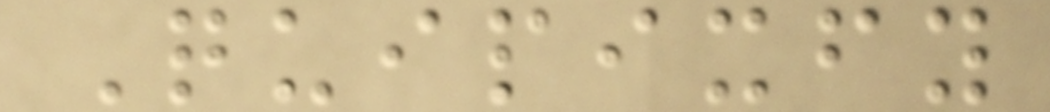Quipixfy
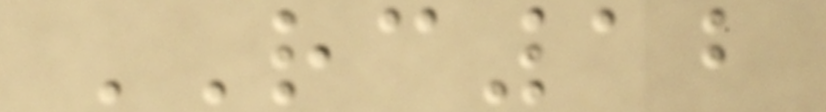RC12
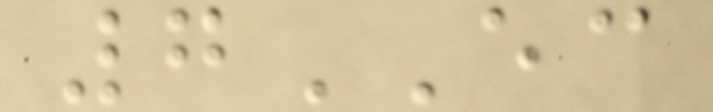7EC
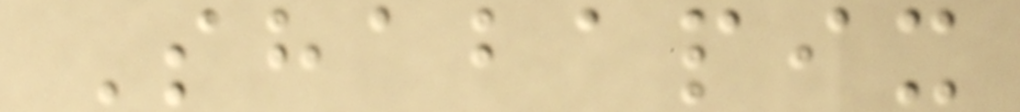Shabapix
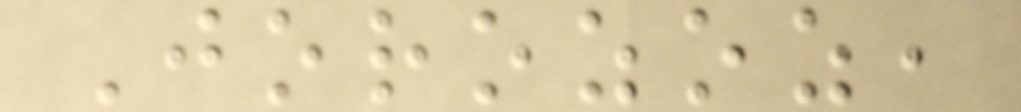Jorozoz,
